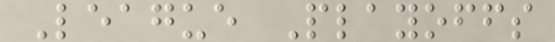League Playoffs
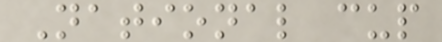National cup
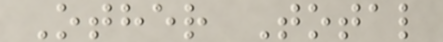Other Total
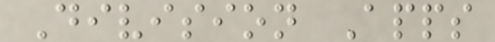Division Apps
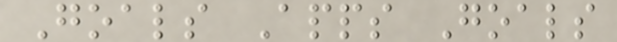Goals Apps Goals
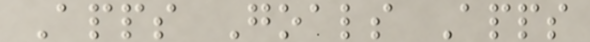Apps Goals Apps
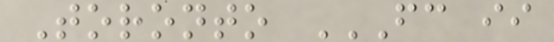Toronto FC II
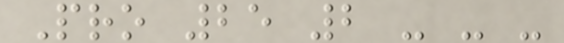Pro 25 2 - - -
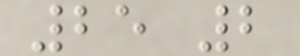25 2
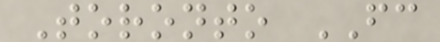Toronto FC
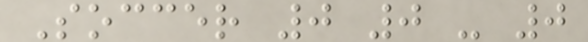Soccer 0 0 - 0
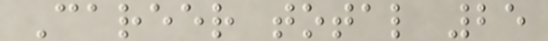Career total 25
